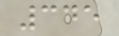345
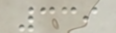339
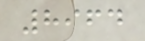8964
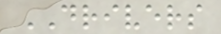DRIVERS
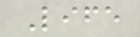Life
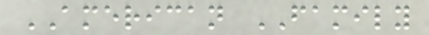AMERICAN FAMILY
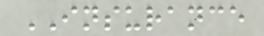INSURANCE
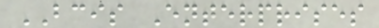BCIS Enterprises
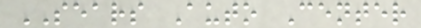SEARS Auto Center
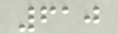610
